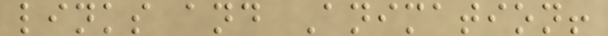links and Animation!
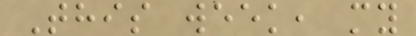This week, my
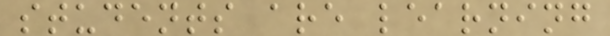students are learning
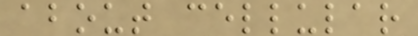about cellular
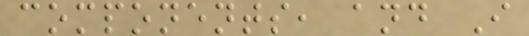components, and I
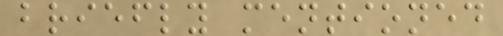briefly mentioned
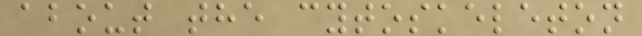about the cytoskeleton
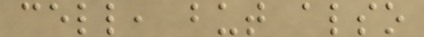cell, but also
